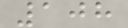108
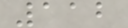112
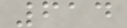614
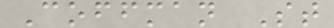Coffman St
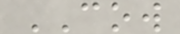COW
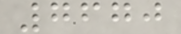7670
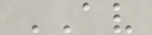AV
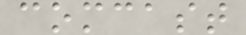comcast
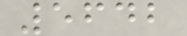5642
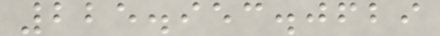225.953.0629
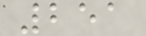251
